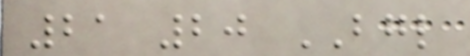21 20 BGL
